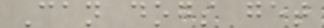Can dogs get
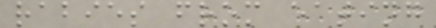rabies from eating
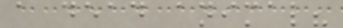a dead animal?
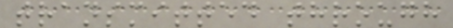transmitted through
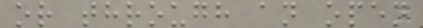or through an open
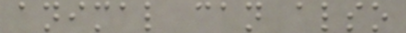animal can also
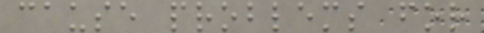cause problems for
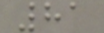81
